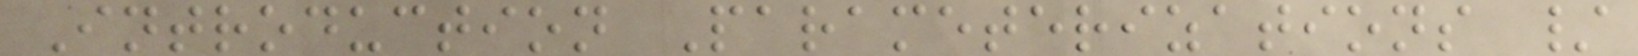Introduction Parameterizations /
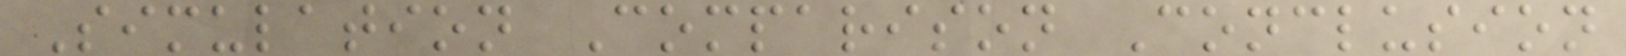Simulation Comparison Conclusion
